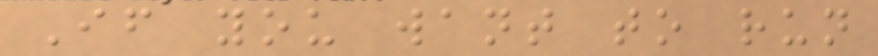If you want to run
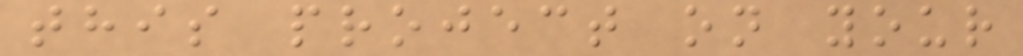this project on your
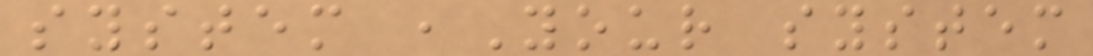system ,Your system
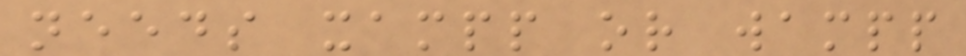needs xampp or wampp
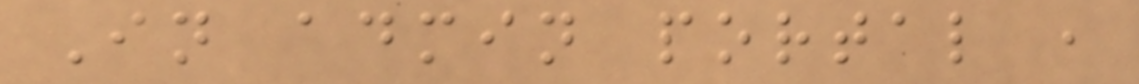In admin portal ,
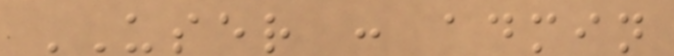USER : admin
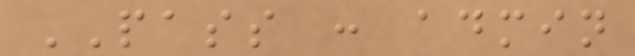PASS : admin
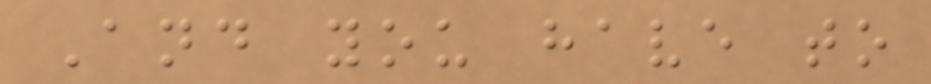And you have to
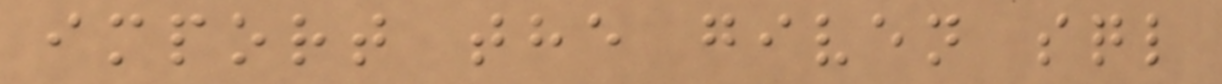import the given sql
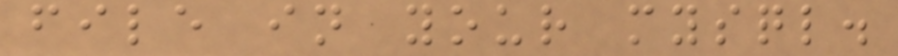file in your mysql.
